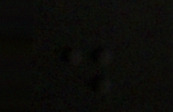.
